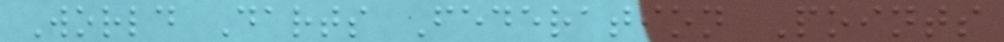World Darts Federation Points
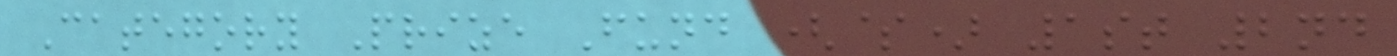Category Prize Fund ($) 1st 2nd
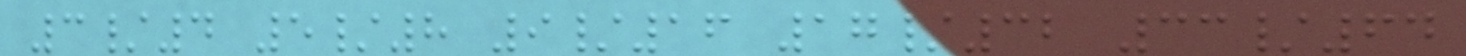3/4 5/8 9/16 17/32 33/64
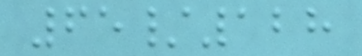65/128
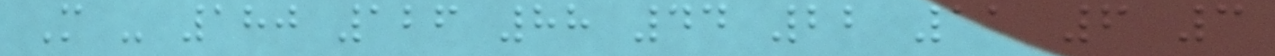M - 180 126 88 44 22 11 6 3
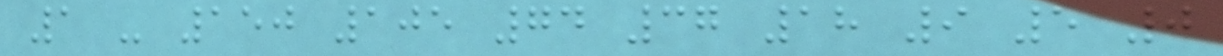1 - 150 105 74 37 18 9 5 0
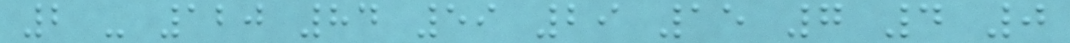2 - 120 84 59 29 15 7 4 0
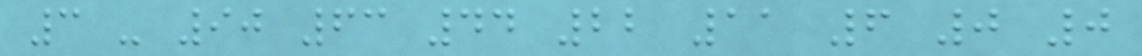3 - 90 63 44 22 11 6 0 0
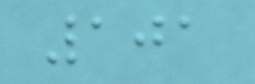101
